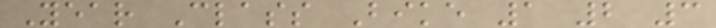Year Class Bike 1 2 3
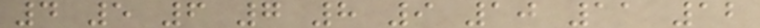4 5 6 7 8 9 10 11 12
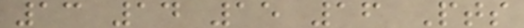13 14 15 16 Pts
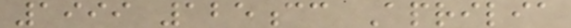1999 125cc Aprilia
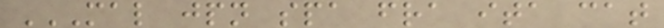MAL JPN SPA FRA ITA CAT
